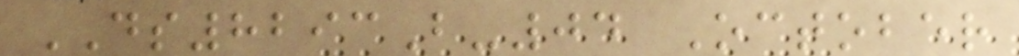DS8293B-04 October
